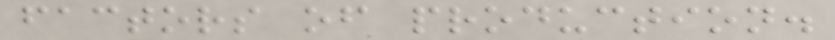factors of production.
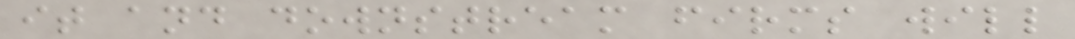it and downstream firms will
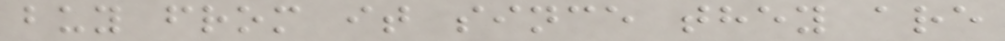buy from it since they are
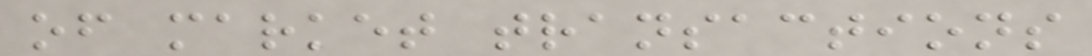of market transactions
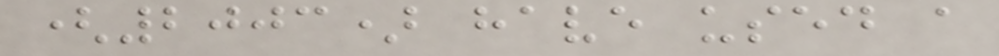(2003) have used a
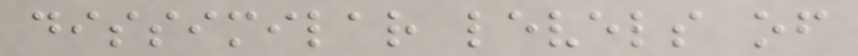dissimilar levels of
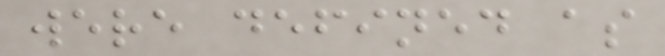were defined as
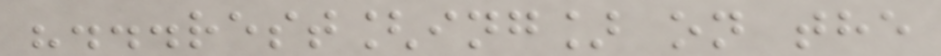"...rest[ing] on the
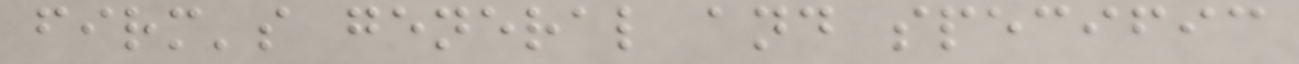firm's general and specific
